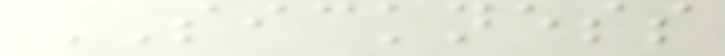SICKNESS
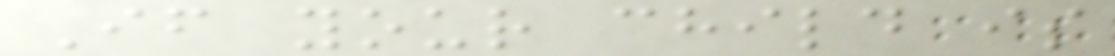If your child is
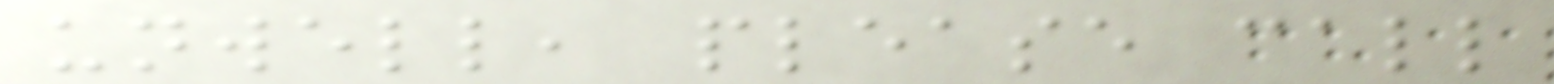unwell, please call
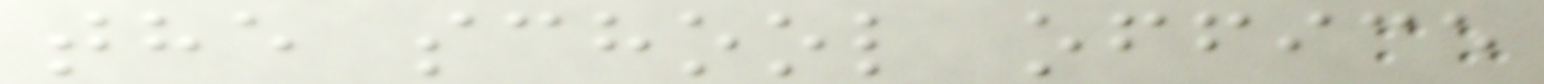the school office
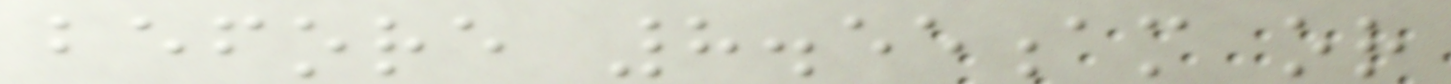before 8.55am or
